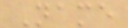Name
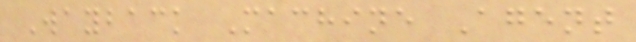Wayback Machine Agent
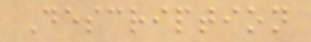Description
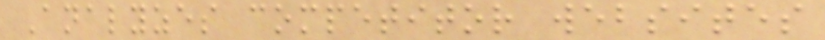Analyzes competitor websites
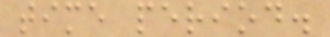time period.
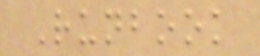Runbook
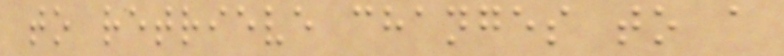to retrieve changes to a
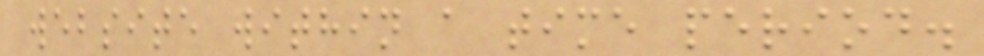website within a time period.
